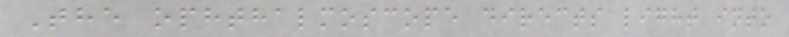The ophthalmoscope directs light into
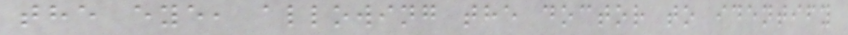the eye, allowing the doctor to identify
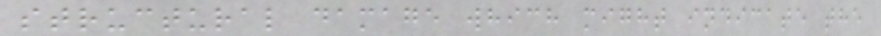structural damage which might indicate the
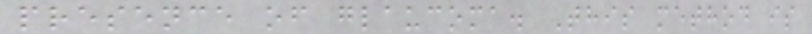presence of glaucoma. This method is
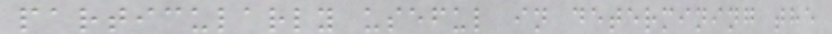particularly useful in determining the
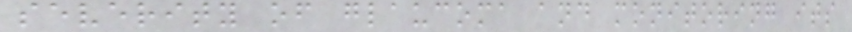severity of glaucoma and monitoring its
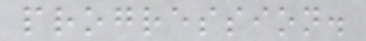progression.
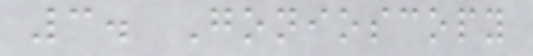3. Gonioscopy
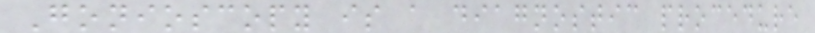Gonioscopy is a diagnostic procedure
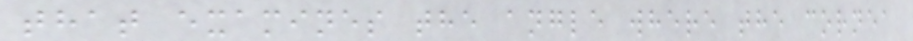that examines the angle where the cornea
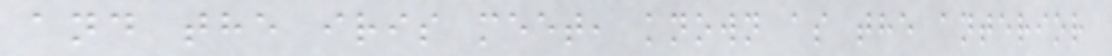and the iris meet, known as the anterior
